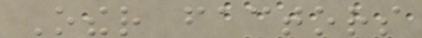Other factors
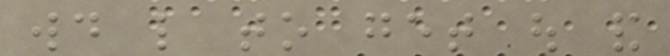would like to get out and
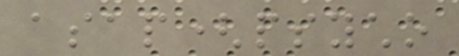asap(psycho
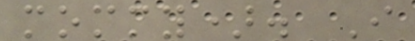mommy). I
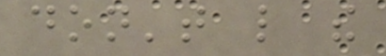don't like the
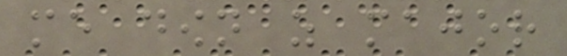me down as major
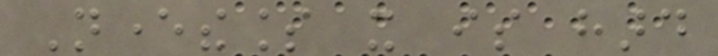Nevertheless it is hard
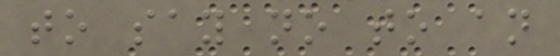to say no to an
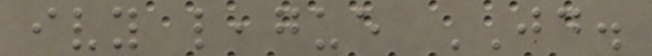ivy league JD.
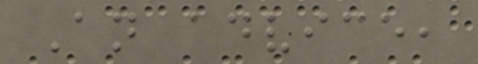An advice,
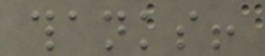thanks!
